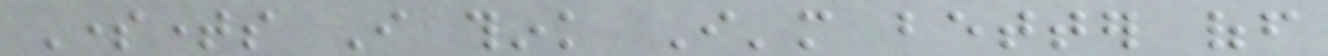Sometimes I think I'm better off
